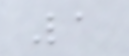1
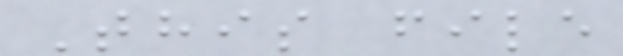This file
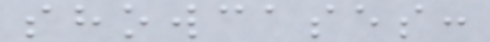showcases:
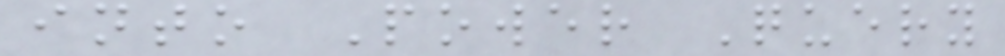into Power Query
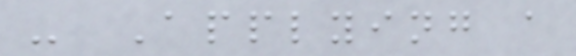- Applying a
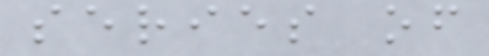series of
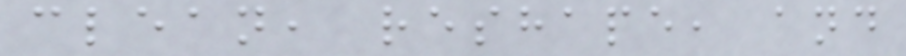clean, reshape, and
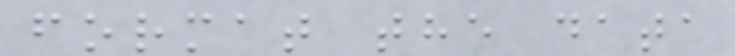format the data
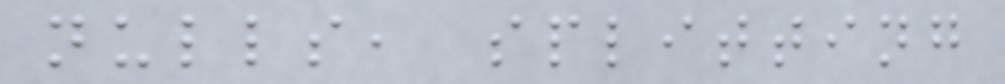nulls, splitting
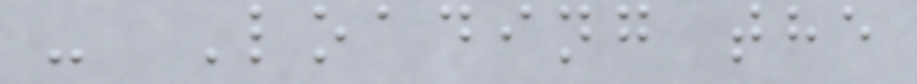- Loading the
